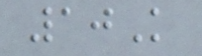10K
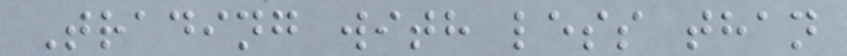Trading with less than
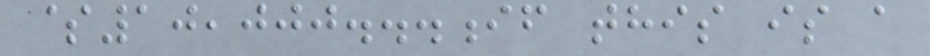$10,000...if this is a
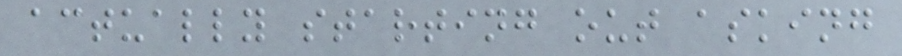actually starting out asking
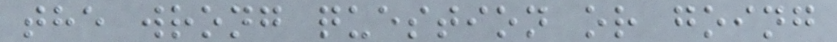the wrong question or going
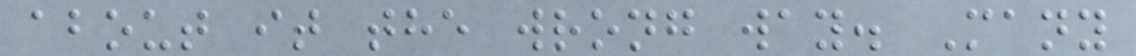about it the wrong way. Many
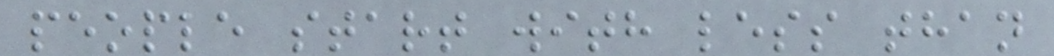people start with less than
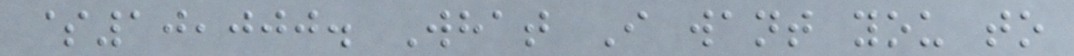$10,000. What I want you to
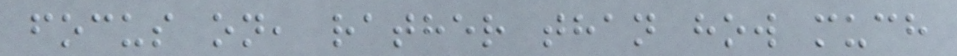focus on, rather than how much
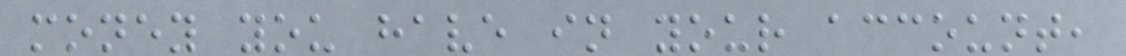money you have in your account,
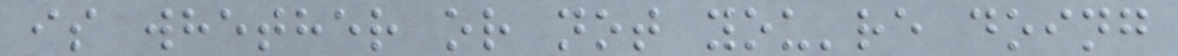is whether or not you're doing
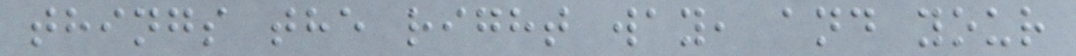things the right way, and your
